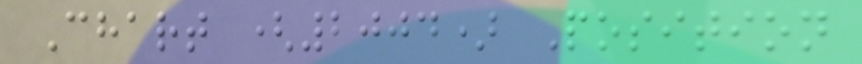Chart (2004) Position
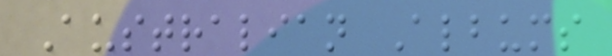Australian Albums
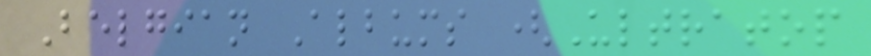Belgian Albums (Ultratop
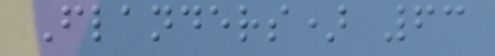Flanders) 63
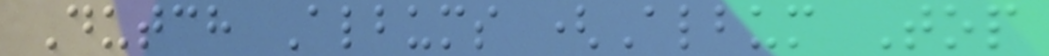Dutch Albums (Album Top
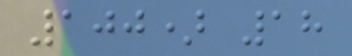100) 18
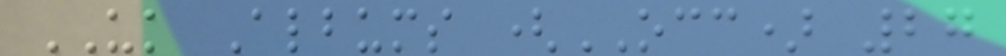UK Albums (OCC) 27
